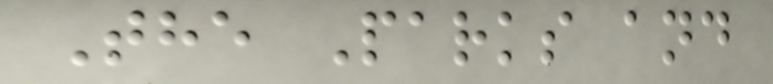The Parks and
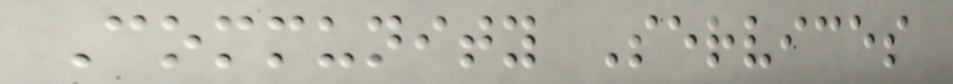Community Services
